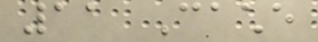11 Cache
